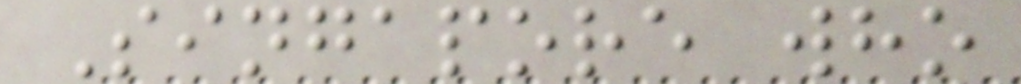Singapore who
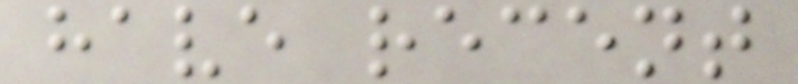have recent
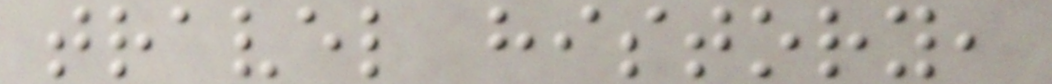travel history,
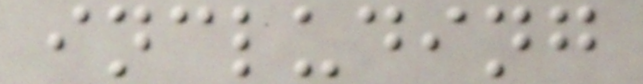including
